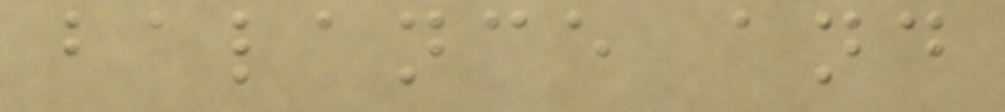balance and
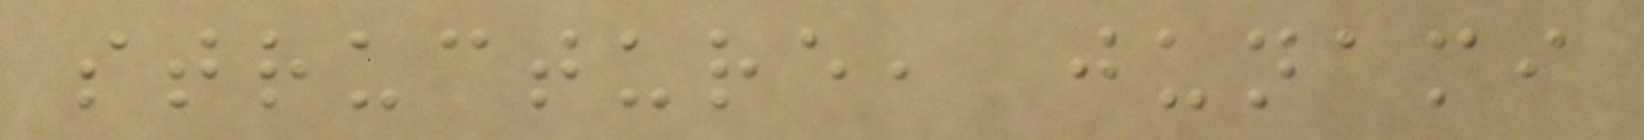structure, junami
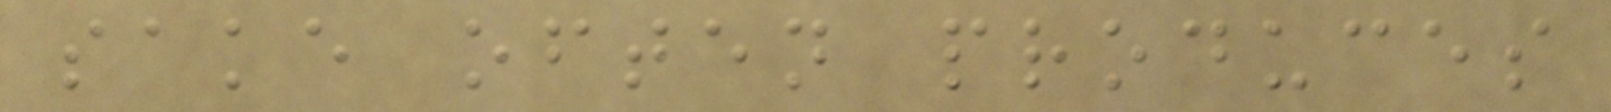sake often produces
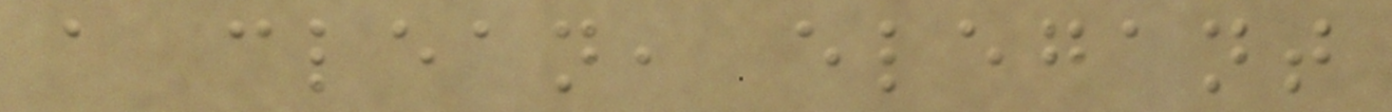a clean, elegant
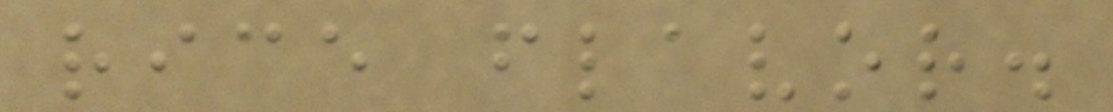rice flavor.
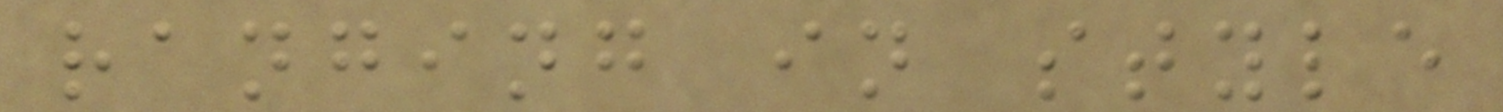ranging in style
